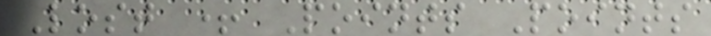Lost + Points Points
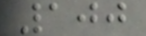100
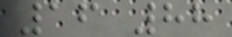16 88
